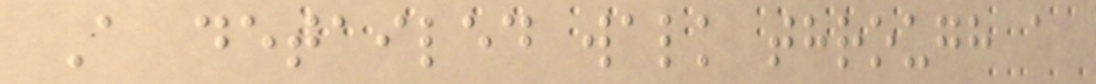A detailed walk through a
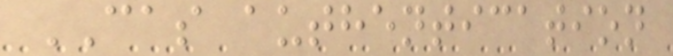CAS authentication
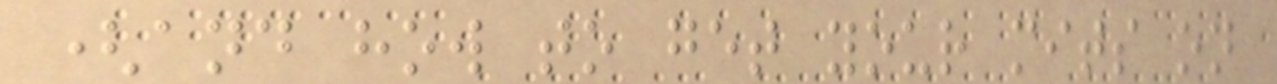(and how to get your mits on
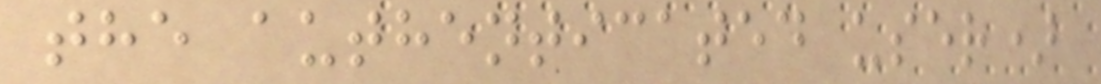the authenticated user)
